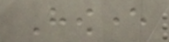However
